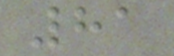81
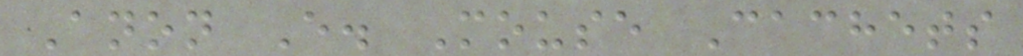Anon E. Mouse Cachets
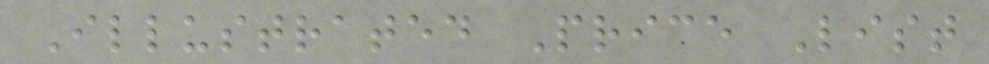Illustrated Price List
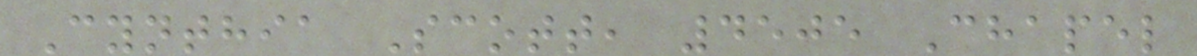Cynthia Scott, 4505 Chapel
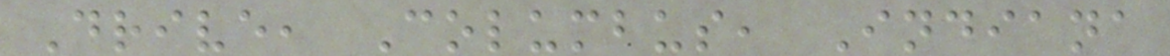Drive, Columbus, Indiana
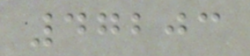47203
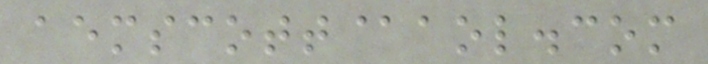aemscott@aol.com
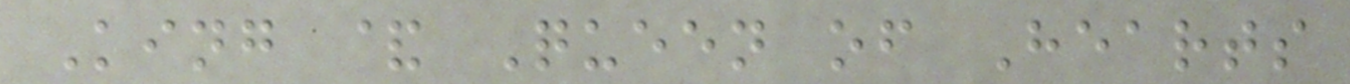King & Queen of Hearts
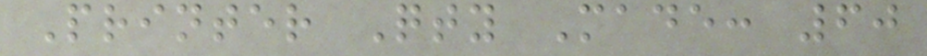Printer Qty Made: 60
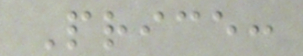Price:
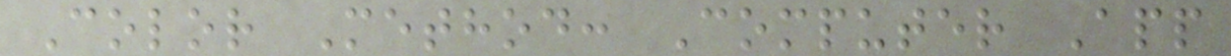Color Method: Computer App
